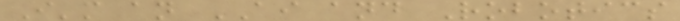I'm an AI and Robotics
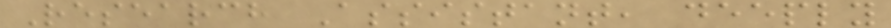Research Assistant, deeply
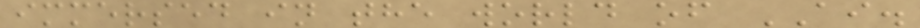immersed in the world of AI.
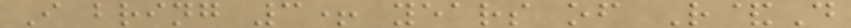I bring 3+ years of R&D
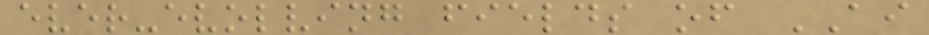ever-evolving fields of AI
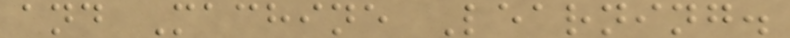and Machine Learning.
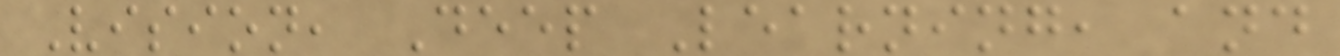Vision, Deep Learning, and
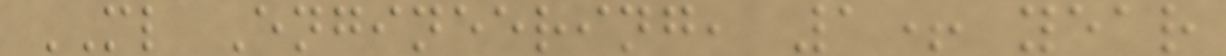ML Engineering, 1+ year
